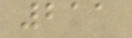211
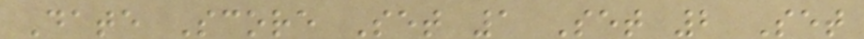Date Score Set 1 Set 2 Set
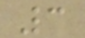3
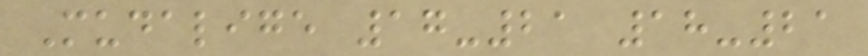Mudalige 17-21 18-21
